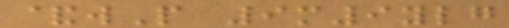&wP 9m9ylg
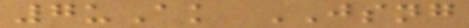7uAk JSNG
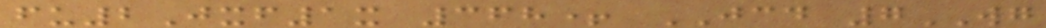fu2Jxf1x 368+ JCD 7WG
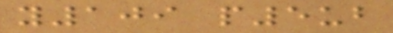y109 p5ub
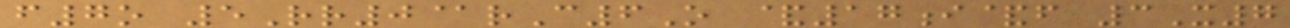f7o 5Rr0@rC6O &17i&f 3X7
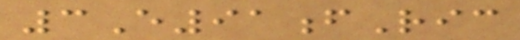3E91fRic
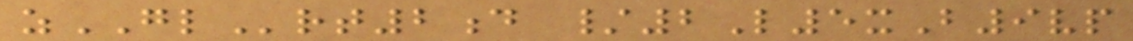zGLrt2d /2L5xB9vp
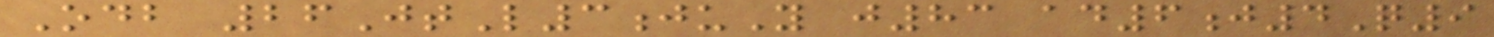Odb 26JtL3juY j83 ad6j4Q9
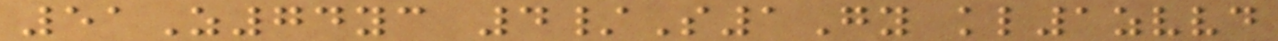51Z74yc 4/S1Gy kl1zvvd
